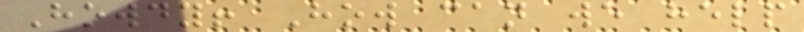Howdy! How can we help
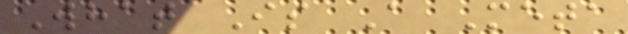What Is A Meta
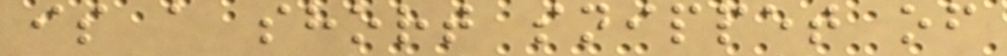is a short snippet of
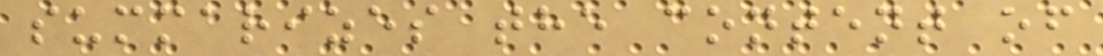summarizes the content of
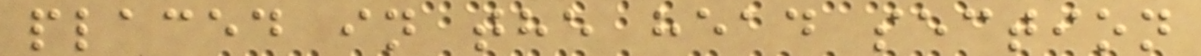placed in the head section
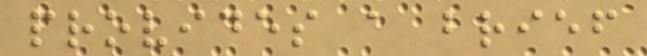provides a brief
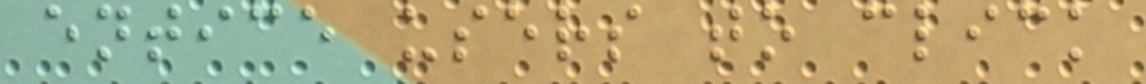entice users to click
